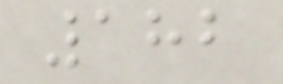182
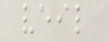veil
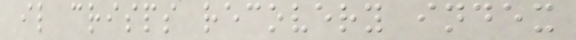il crisps recovery index
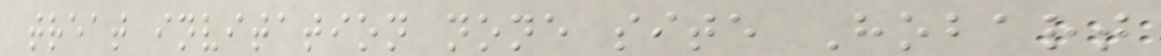treat invitation none site Hobart
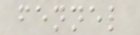fennel
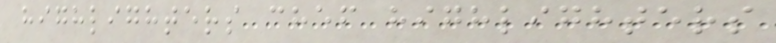highlighters chef highlighters
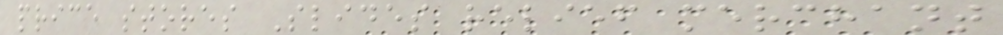price stores Slides relief merchant
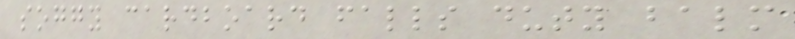soggy cardboard falls duty balm
